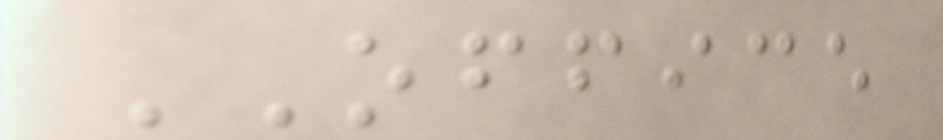OFFICE
